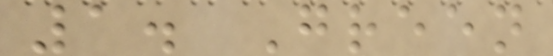1. Green
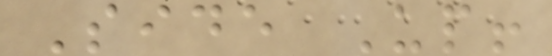Side Up!
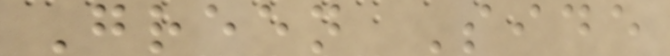Green Side
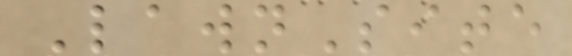LawnSite
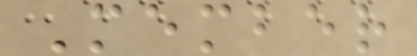Member
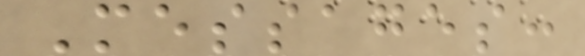Messages:
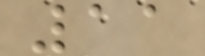11
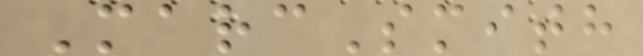MarcSmith
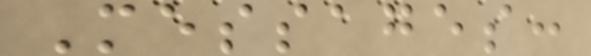Messages:
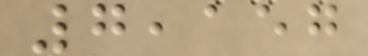7,157
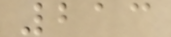213
